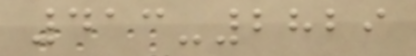413-2829
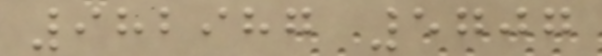982987 5707
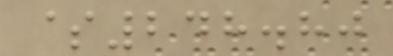$248.80
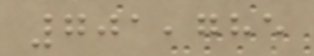701,785
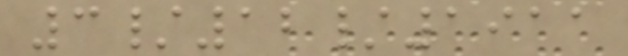3/12/1911
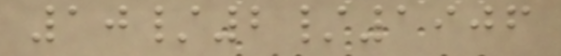10/2/1906
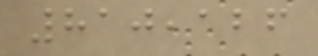810,126
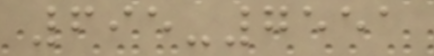695-7551
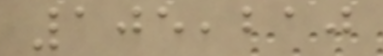105,210
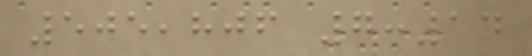505,806 7:14
